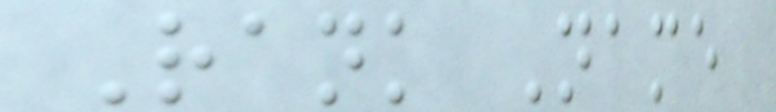Rank Name
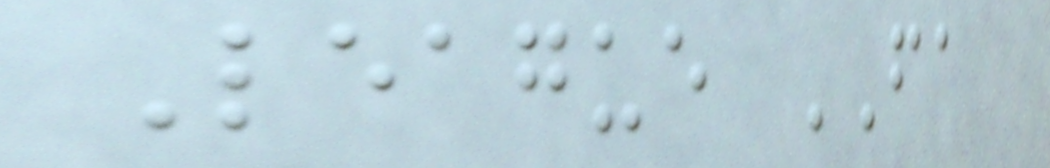League FA
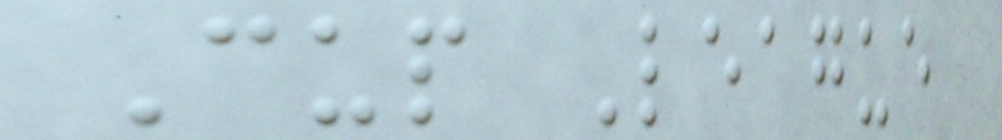Cup League
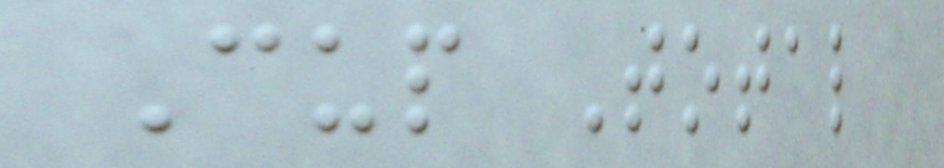Cup Total
